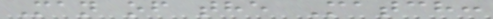Man of the Match:
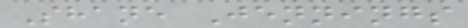Shane Jennings
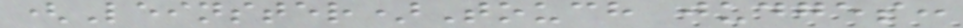(Leinster)Touch judges:
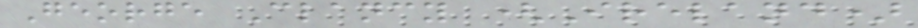George Clancy (Ireland)
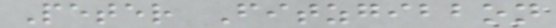Peter Fitzgibbon
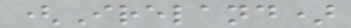(Ireland)
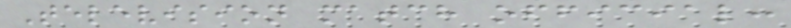Television match official:
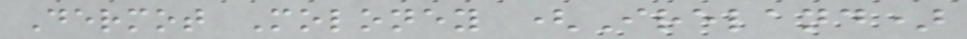Dermot Moloney (Ireland)
